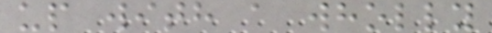up with a wholly
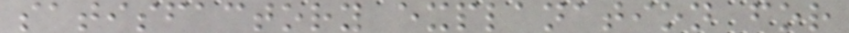satisfactory explanation for
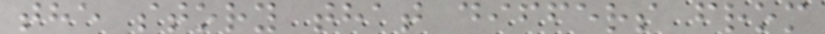the story that differs from
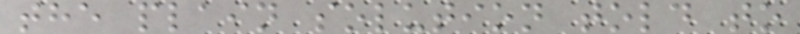the plain solution told to
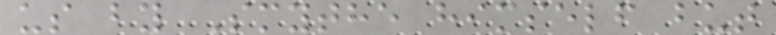us by Smythe himself but
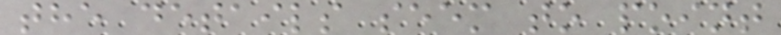the details seem to point
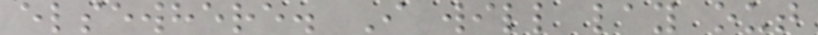elsewhere. I will lay out
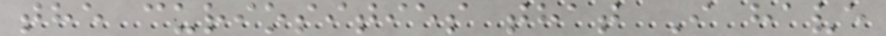the curiosities that I have
